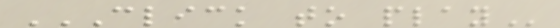CLICK TO PLAY
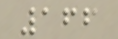166
